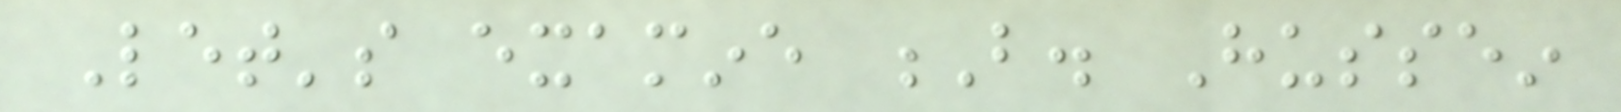Let's examine B. Hussein
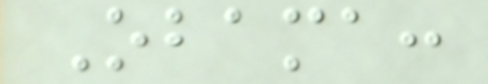Obama:
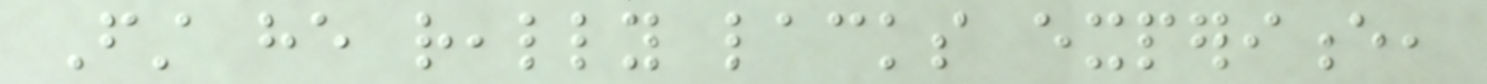First he really lacks experience,
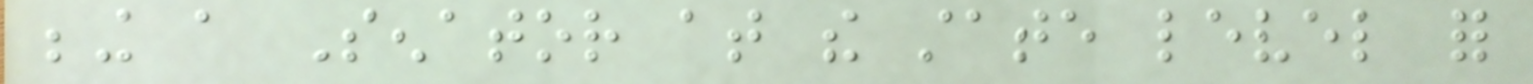being a Senator at the state level for
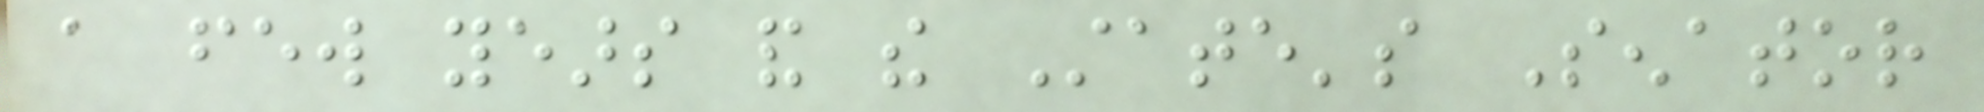a few years and the State's Senator
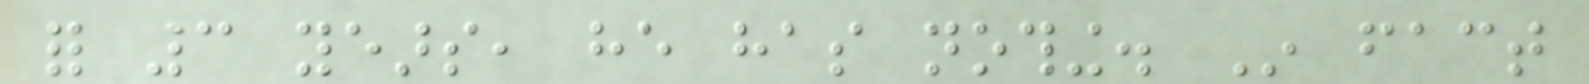for 3 years, he has nothing. In fact
